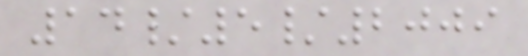14/5/2009
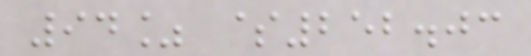94% $252.03
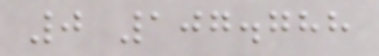0 107.788
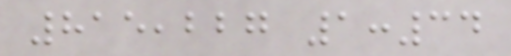815,227 1:34
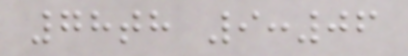78th 9:06
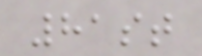81st
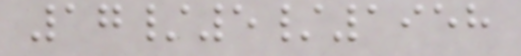17/5/1958
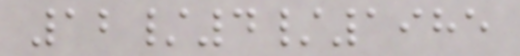12/4/1985
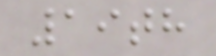19th
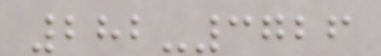282-3726
